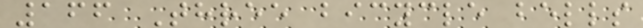166 Three bicycle bells
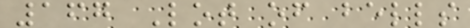167 Lot of bells
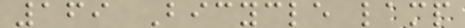169 Bicycle lamp
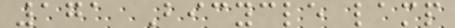171 Bicycle lamp
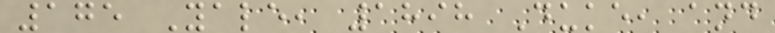175 Yale, 1898 Duke, and
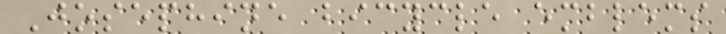Josephine bicycle emblems
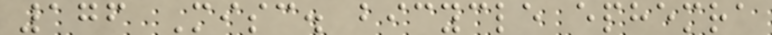176 Misc. bicycle ephemra
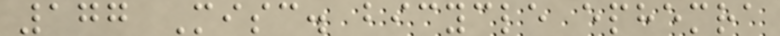177 Misc. bicycle ephemra
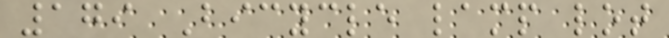179 Bicycle lamp lot
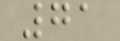71
